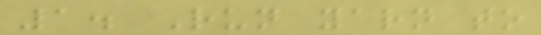1. Run yarn to
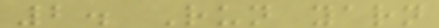2. Run yarn
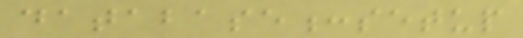database:setup
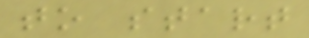to start
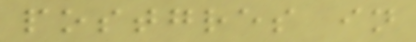postgres in
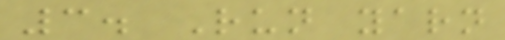3. Run yarn
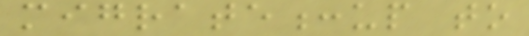migrate:up to
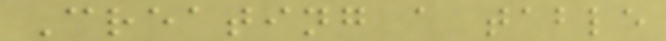Creating a table
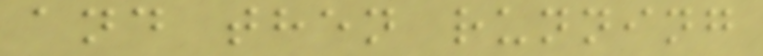and then running
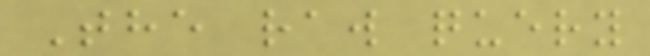The raw query
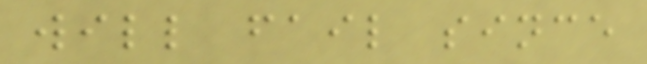will fail since
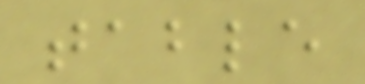table
